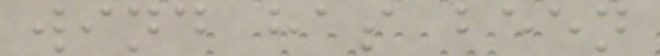wind has been
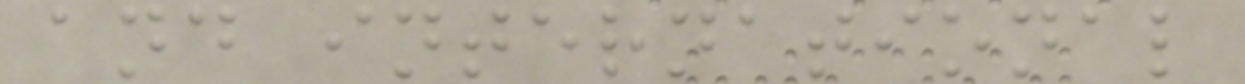and international
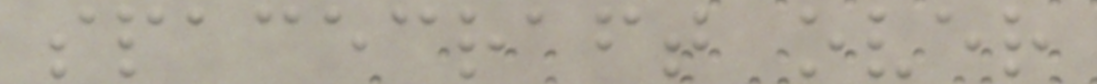spacecraft over
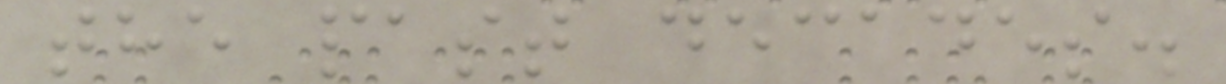the past decades.
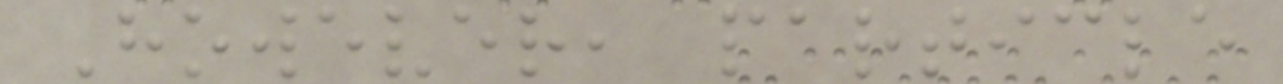However, particle
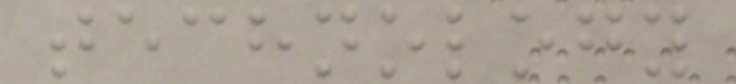technology
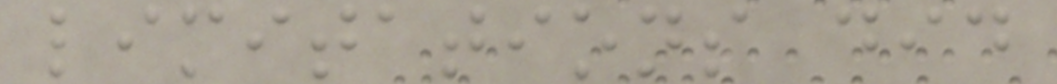limitations did
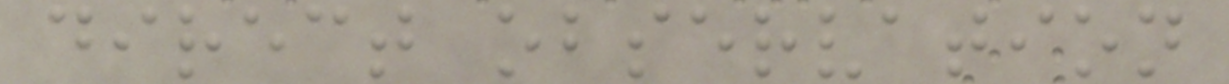direct observation
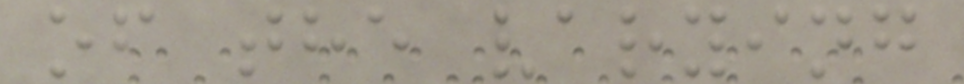of the varying
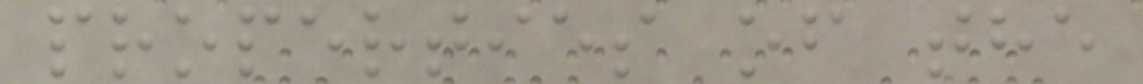properties of the
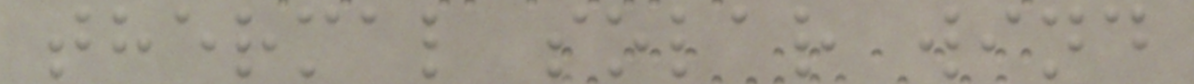thermal solar wind
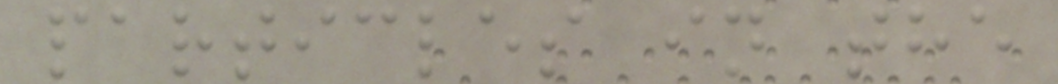particles in the
